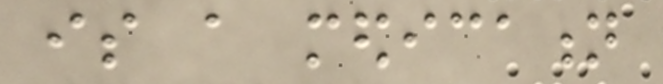is a medication
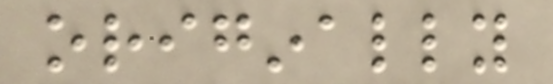originally
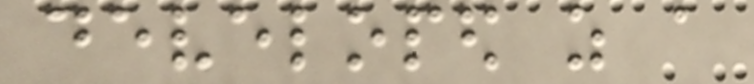developed as a
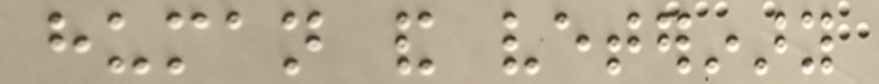human and veterinary
